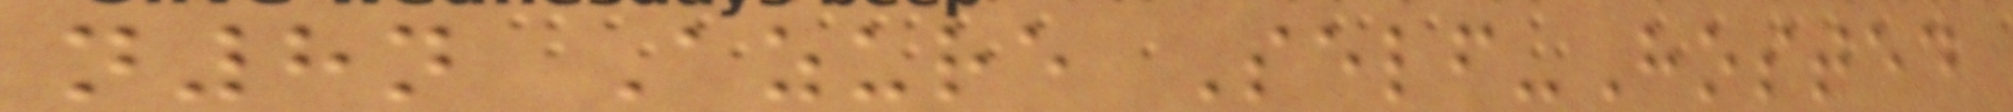n8n Azure Self-Hosted
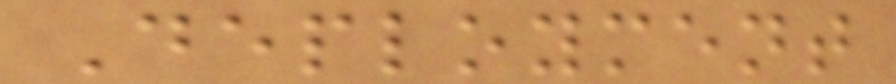Deployment
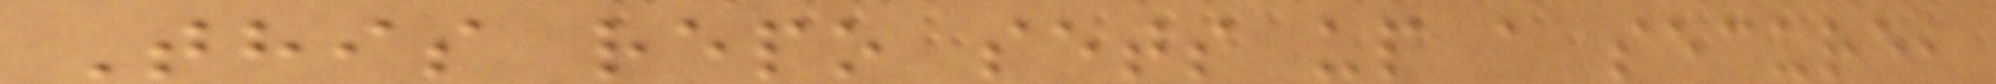This repo sets up a secure,
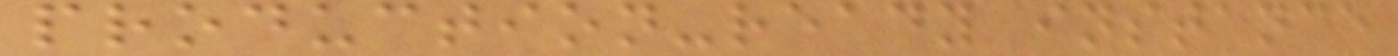production-ready instance
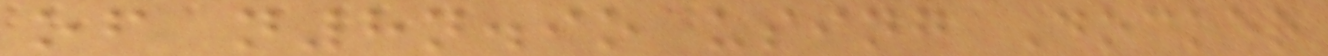of n8n.io using Docker
